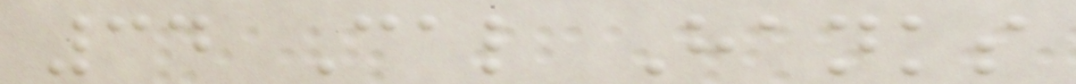34 Cal Hanks
